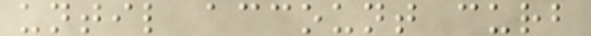until account curb
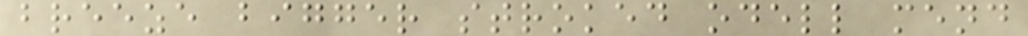breeze bigger stroked odell mend
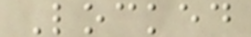Locked
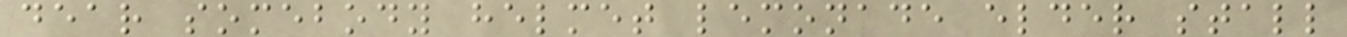dear somebody helmet lemonade elder stall
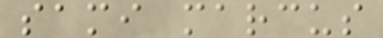sami marcus
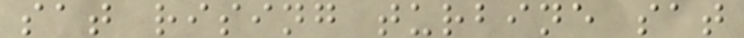sat rising turbine sat
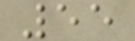55
